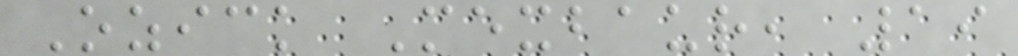Ozick Mexbaur, 19
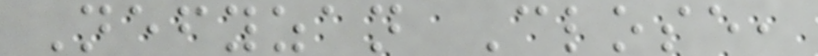Nefyzan Close,
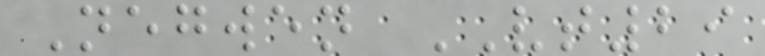Negwen VT29
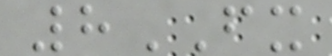8FX
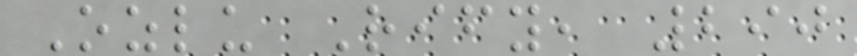Ozlu Rify, 290
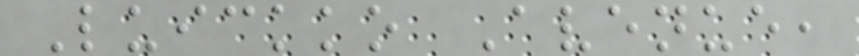Luickko Avenue,
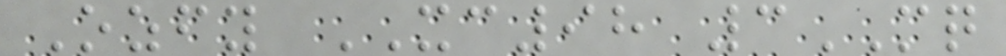Ozfy XC98 3MQ
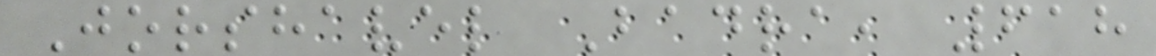Jorshavel Badra, 618
